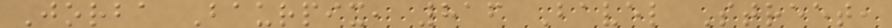Jorba Baurpix, 816 Bavel Street,
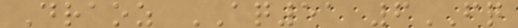Draoz AQ51 6FQ
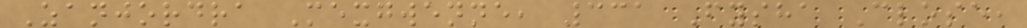Zanjordra Mexgwenne, 331 Fysha Close,
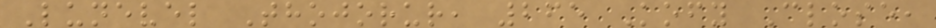Lunevel Thojorur, 265 Kofy Close,
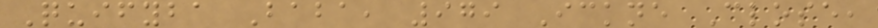Quifyba Baba, 979 Ickne Close,
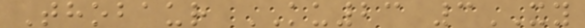Thobaur KU23 3XY
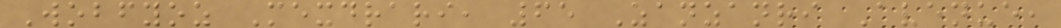Wobfyoz Mexdrari, 65 Zanzanri Avenue,
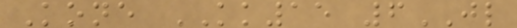Kone KK15 6JL
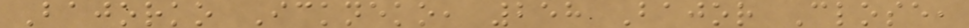Bajorko Ickneko, 258 Bajor Close,
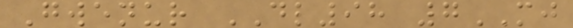Gwenur DL98 7MJ
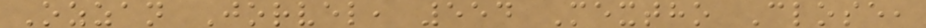Ozzan Jorvel, 554 Mextho Close,
